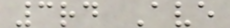3rd Ave
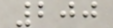200
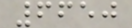6650
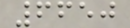6650
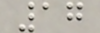17
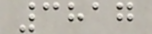3817
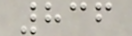836
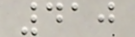410
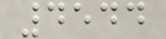4544
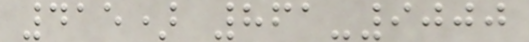415) 861-9000
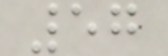57
